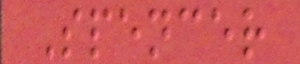Spencer
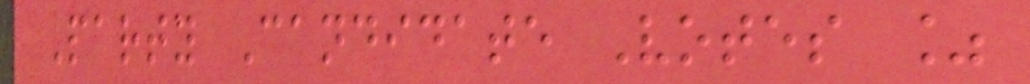Party Candidate Votes %
